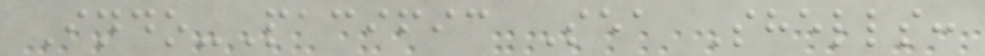Indo-Pacific Sea Shells:
